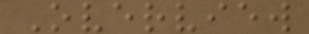Overview
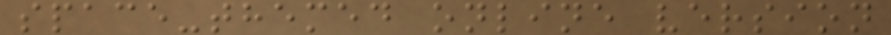space-themed online version
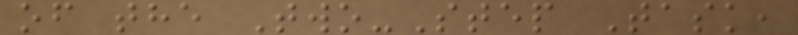of the Two-Step Task,
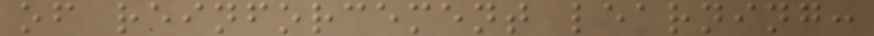of reinforcement learning:
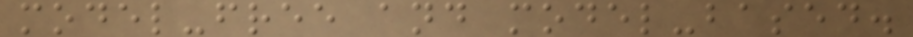model-free and model-based.
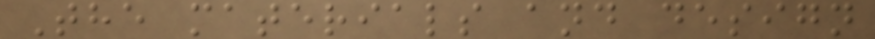The materials and design
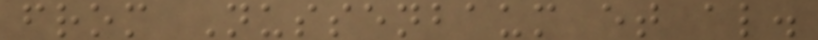from Nussenbaum et al.
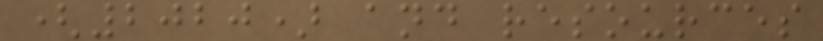(2020) and resources
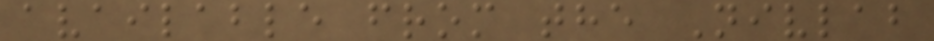available from the Nivlab
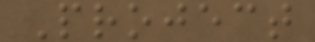Project
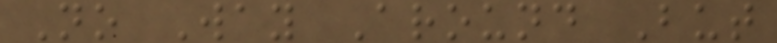No Way Around But
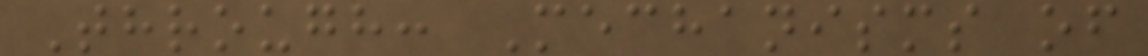Through: Mechanisms of
